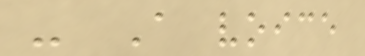- A voice
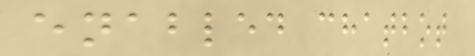enabled chatbot
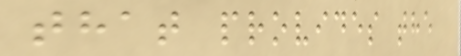that provides the
